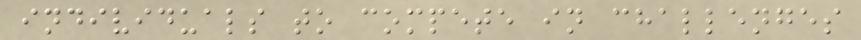individuals to compete in challenges
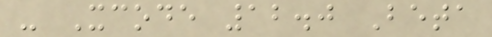- Xcode 12.0 Beta
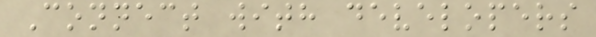Connect with developers
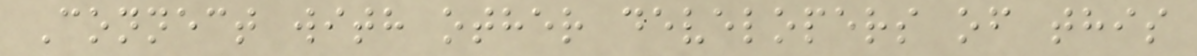Connect with other developers of this
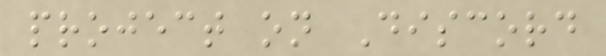project on Discord
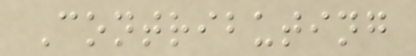Contributing
